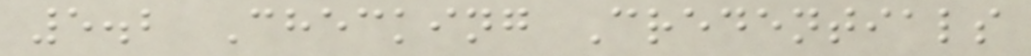5.2 Checking Credentials
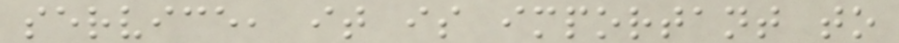service, it is important to
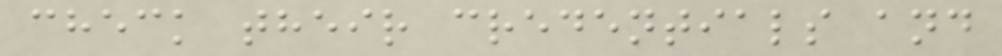check their credentials and
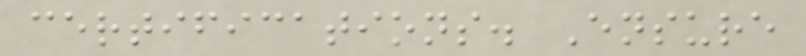certifications. Ensure
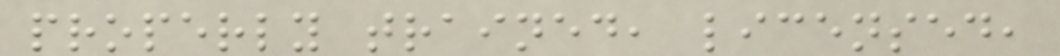properly trained, licensed,
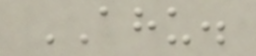AHU.
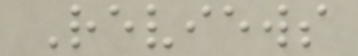Reviews
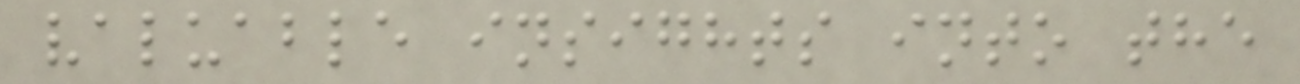valuable insights into the
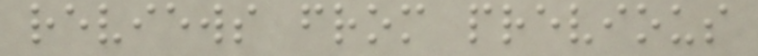reviews from previous
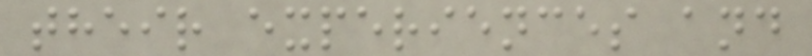their experiences and
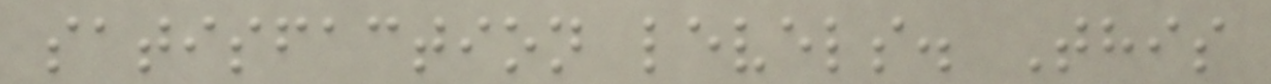satisfaction levels. This
